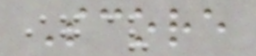Score
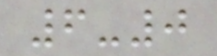6-0
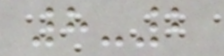8-2
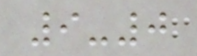9-0
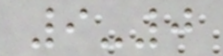9-0
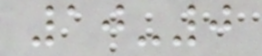10-0
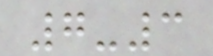7-3
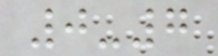0-7
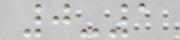0-1
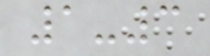1-3
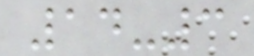14-3
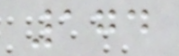174
